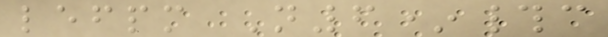lefpm N6*#c
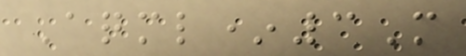Aqml*3M
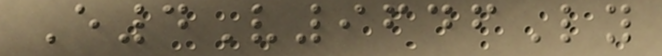E4V9646Ly
